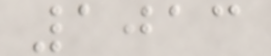1013
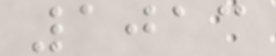1013
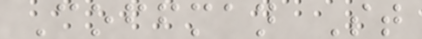Coffman St
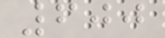600
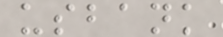usbank
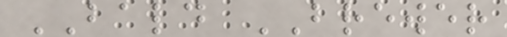BALD BREWER
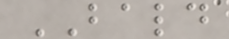BALD
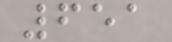651
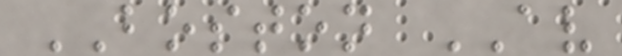BOSTON AV
